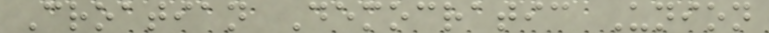Croatian Democratic Union
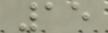15
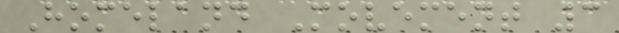Homeland Movement 3
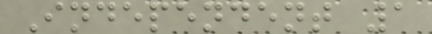Independent 1
